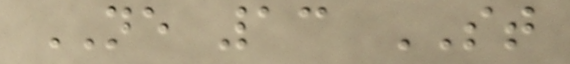NE 13 ST
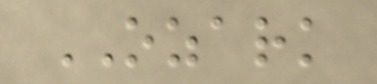OZARK
